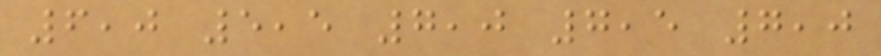6,0 5,5 7,0 7,5 7,0
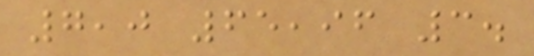7,0 65,96 3.
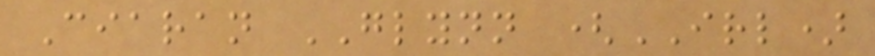Ciaran GLYNN (IRL)
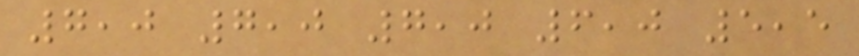7,0 7,0 7,0 6,0 5,5
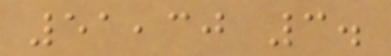51,30 3.
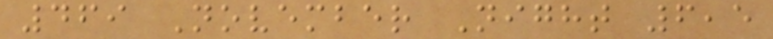469 November Night 6,5
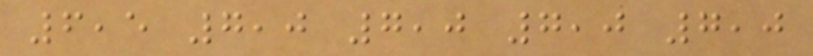6,5 7,0 7,0 7,0 7,0
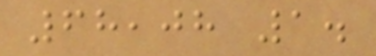68,08 1.
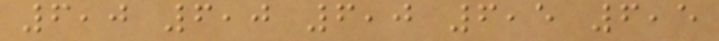6,0 6,0 6,0 6,5 6,5
